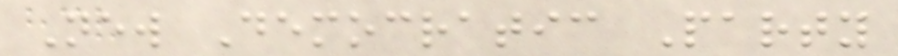New Democratic Party
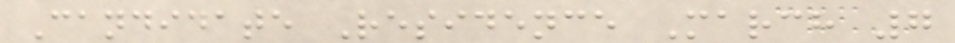Candidate Residence March 7
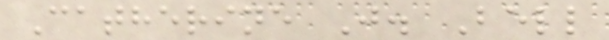Catherine J. Bell
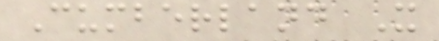Cumberland X
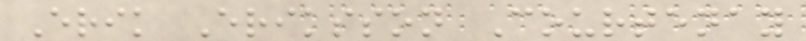Erik Eriksson Courtenay
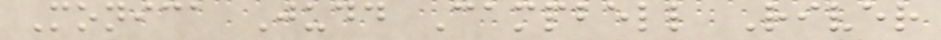Monica Judd Campbell River
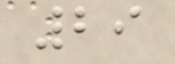29
